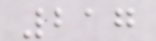217
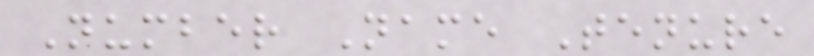Number Name Tenure
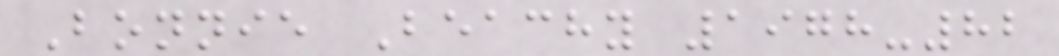Bonnie Beachy 1978-82
